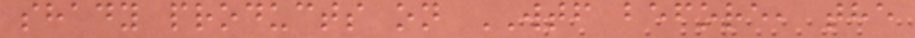shady products on WTF before, the
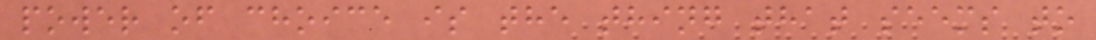power of choice is the thing that seems to
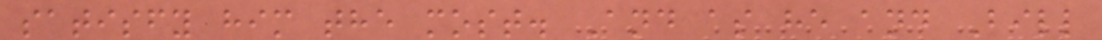satisfy him the most. And as he and Bill
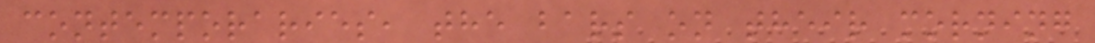contemporaries, the bars on their morning
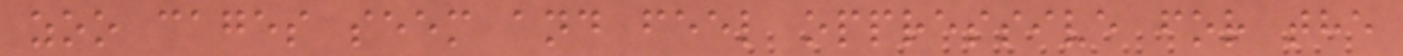zoo cages seem and feel oppressive for the
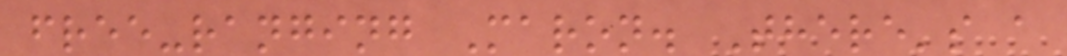free-ranging Maron. There's a
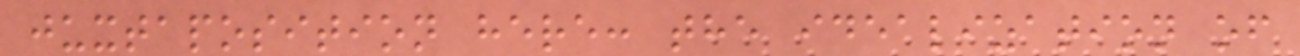juxtaposition here: the idealization of
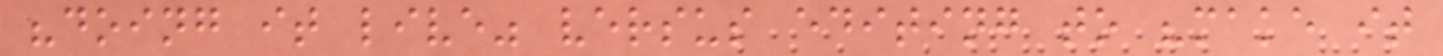"doing it live" versus editing to "make it
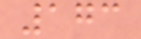173
